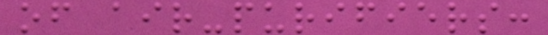of air-purifiers:
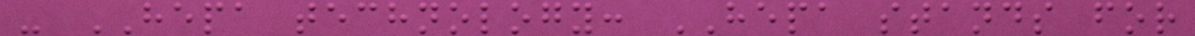- HEPA technology: HEPA stands for
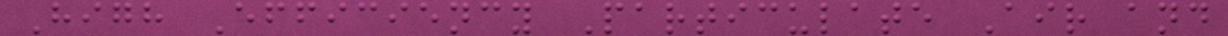High Efficiency Particulate Air and
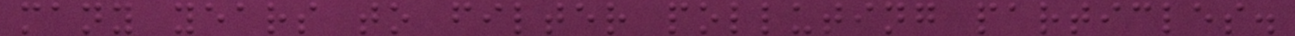many years to filter polluting particles.
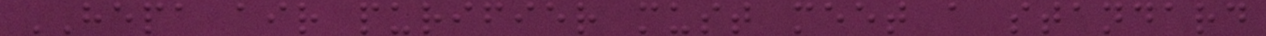HEPA air purifier must meet a standard
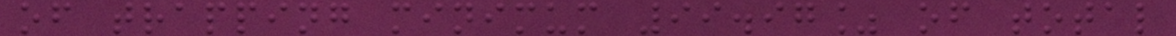of trapping minimum 99.97% of total
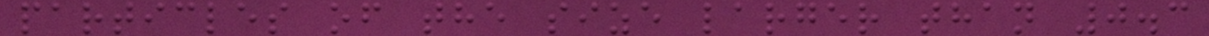particles of the size larger than 0.3
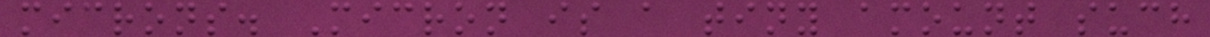microns. Micron is a tiny amount such
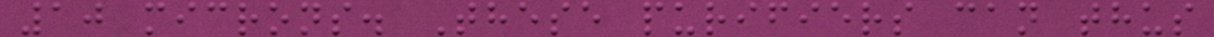10 microns. These purifiers can thus
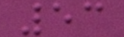53
